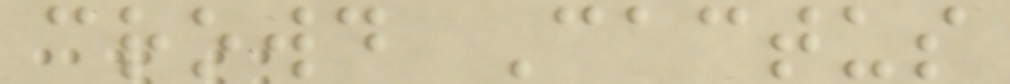crowd Cactus
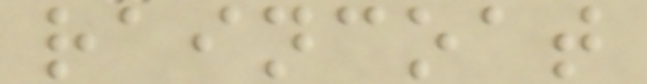raincoat
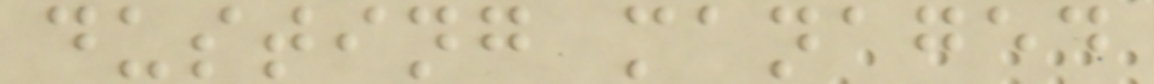dusting managed
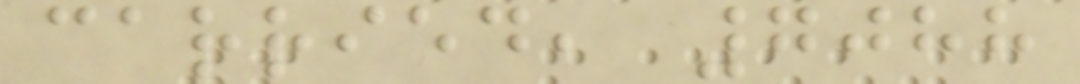carried, 7088
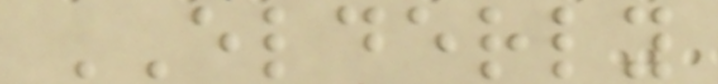ELDERLY
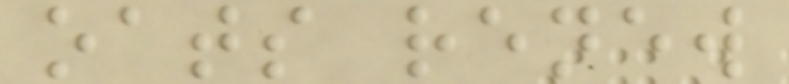oats renew
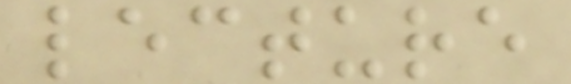lecture
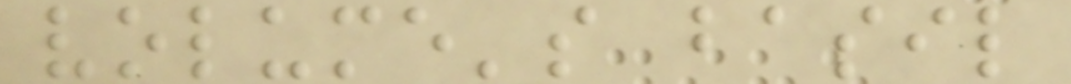volume's basil
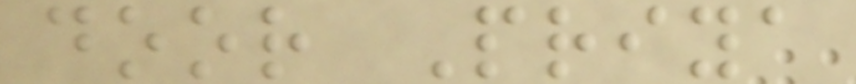door Priya
